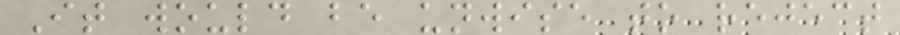It would be unwise to reject
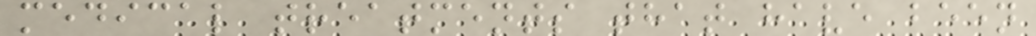medical treatments that have been
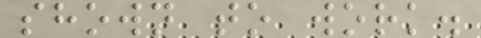shown to work.
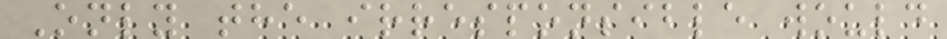Only the irresponsible would
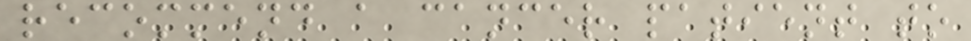recommend a cancer patient to
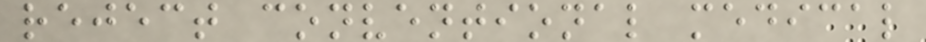reject conventional medical
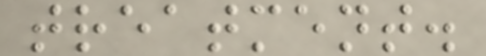treatment.
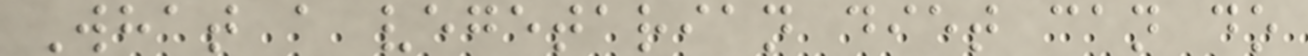What a vegetarian diet can do
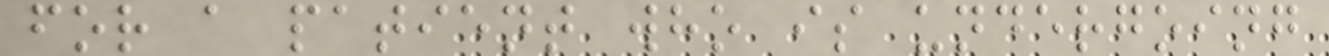for a patient who is undergoing
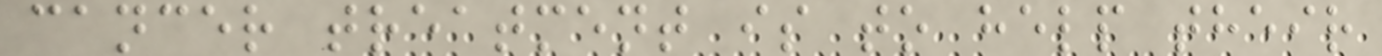cancer treatment is to help their
